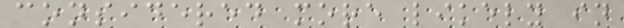considered more likely in
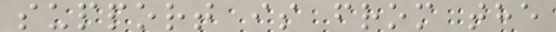support is from the
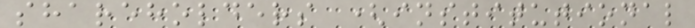shareholders (institutional
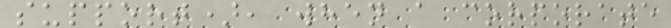support), when a corporate
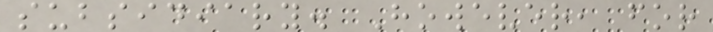subsidiary. However, for
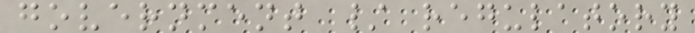government / regulatory
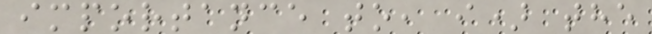importance to, i) the
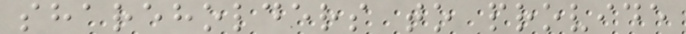shareholders to provide
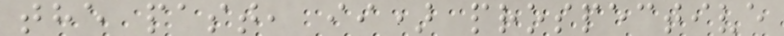the past, ii) prospective
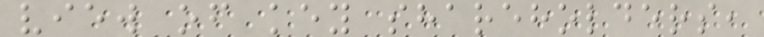view of key shareholders,
